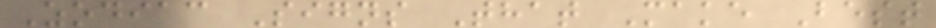Zodiac Signs That Make Best
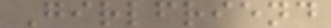Girlfriend
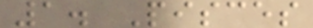1. Pisces
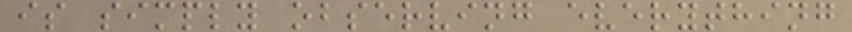is simply observing everything
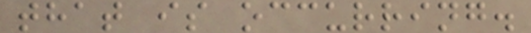that is occurring.
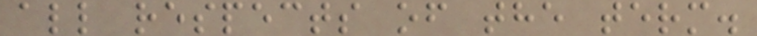all respects of the term.
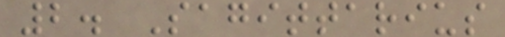2. Sagittarius
